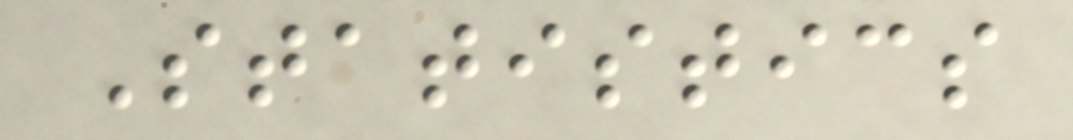Statistics
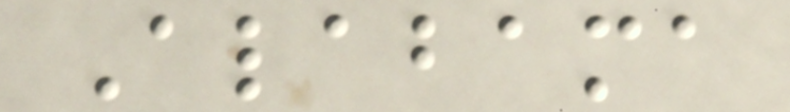Alabama
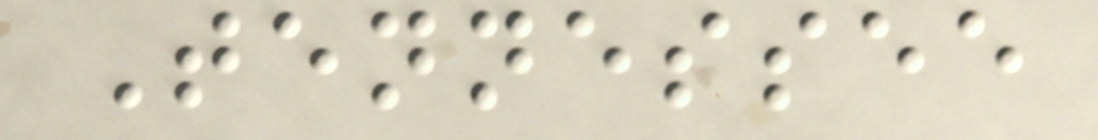Tennessee
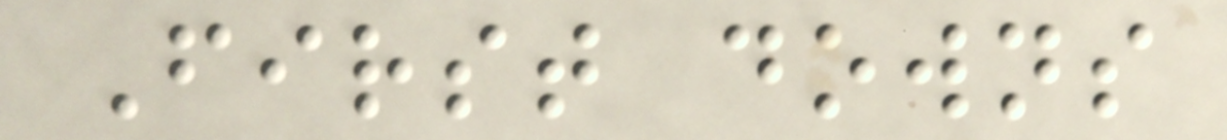First downs
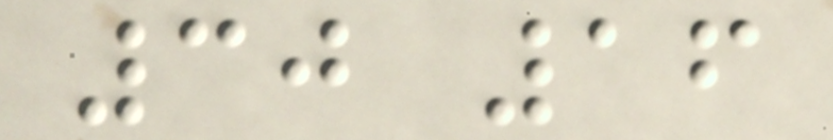30 16
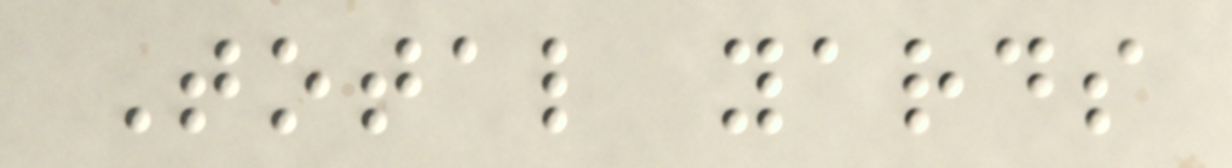Total yards
